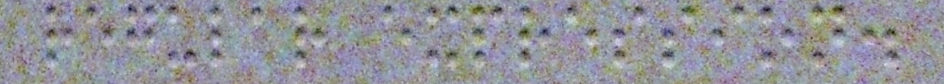regular expression.
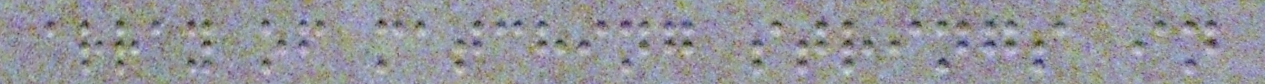array of matching strings in
